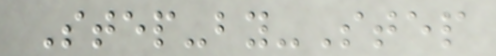Step-by-Step
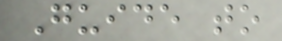Guide to
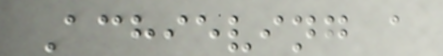Achieving a
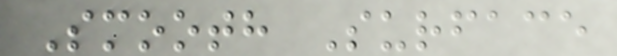Smooth Surface
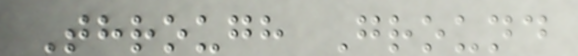Through Ground
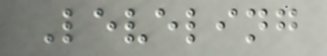Leveling
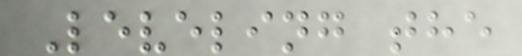Leveling the
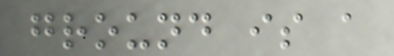ground is a
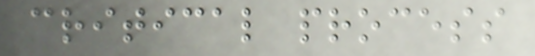critical process
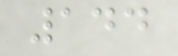144
